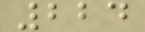224
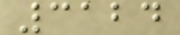3124
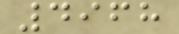4968
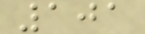101
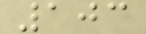103
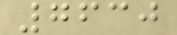7630
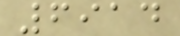6914
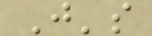J's
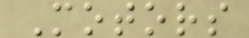Motors
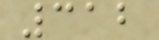312
